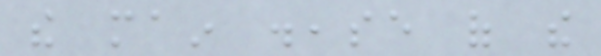the main disease of the
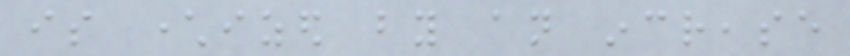is characterized by an increase
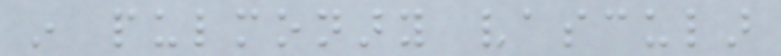in pulmonary vascular
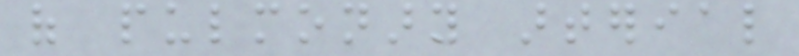of pulmonary arterial
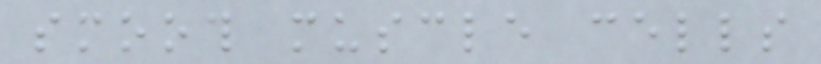smooth muscle cells
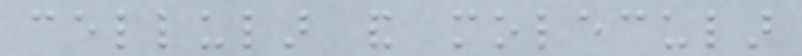cellular and molecular
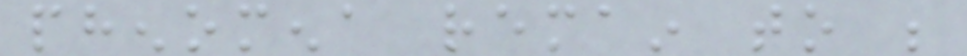phenomena remain to be
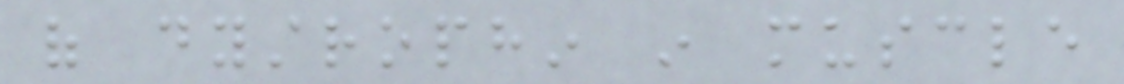of dystrophin in muscle
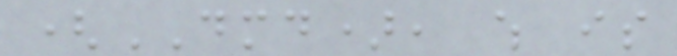(DMD), which is
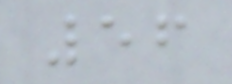56
